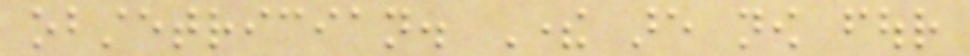obstetrician. There are now four
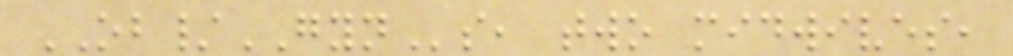OB/GYNs, two midwives,
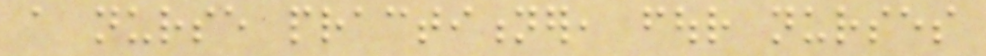a nurse practitioner, four nurses
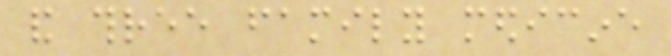and three family medicine
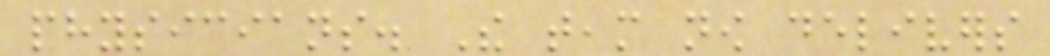physicians. The team now delivers
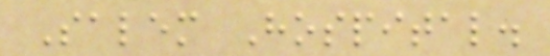Salem Hospital.
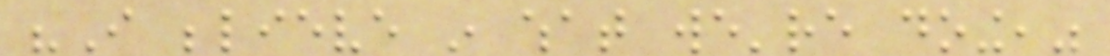"I believe in what we're doing,"
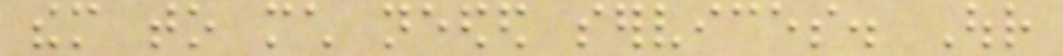them to much needed services. Our
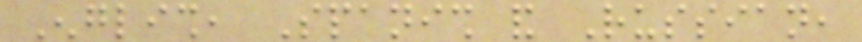English, Spanish and Russian,
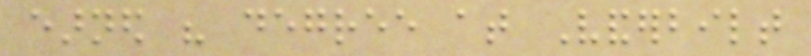earned his degree at Vanderbilt
